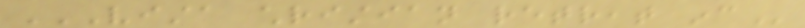VISTA CHRISTIAN RETREAT INC
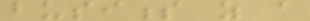business as a
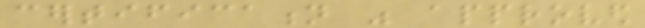certification was approved
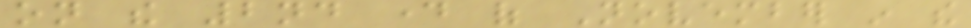on the 2nd day of November in the
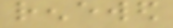renewed
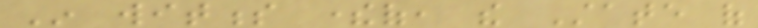In witness thereof, the State of
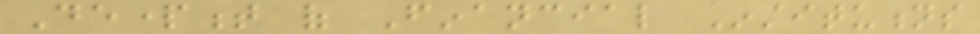Department of Financial Institutions
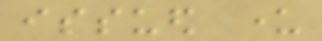issued under
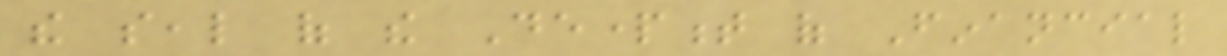the seal of the Department of Financial
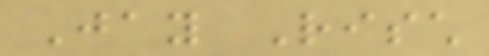Jay Risch
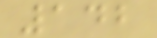142
